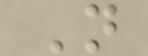N
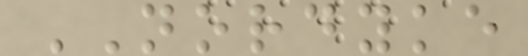NORDYKE
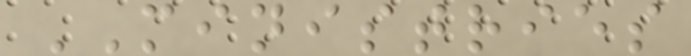MINISTRIES
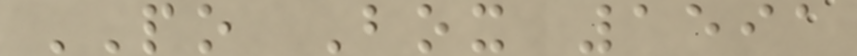PO Box 1591
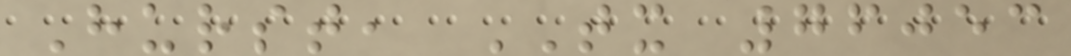Hurst, TX 76053
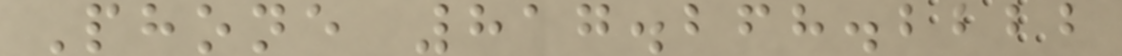Phone 817.268.2222
